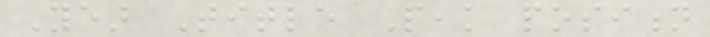Year Title Peak position
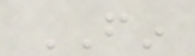FIN
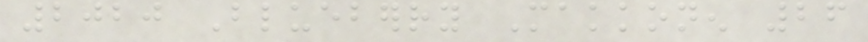2020 Blueberry Makkonen 26
